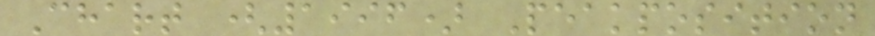Chart (1996) Peakposition
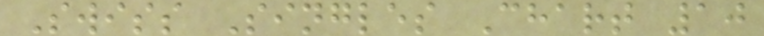Swiss Singles Chart 10
